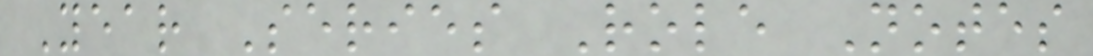Year Series Role Notes
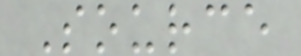Source
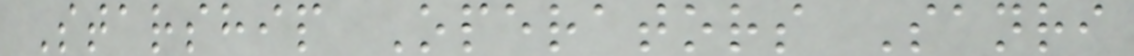Starship Operators Sanri
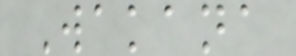Wakana
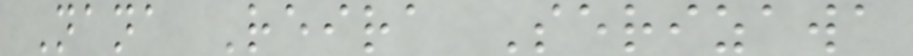Nana Reira Serizawa
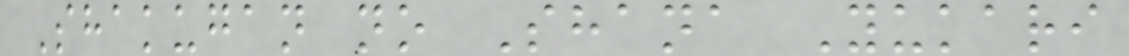Shakugan no Shana Yukari
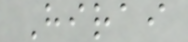Hirai
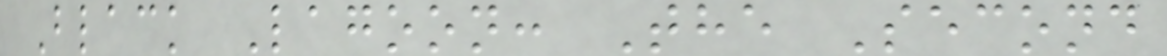Black Lagoon: The Second
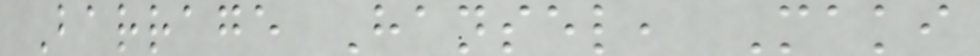Barrage Hansel, Maki
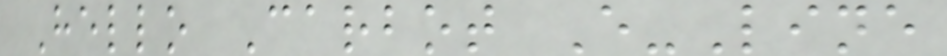Hello Carbot E-Line
